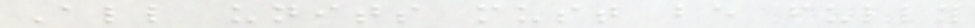All units must be fully
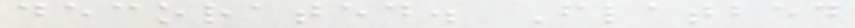decorated. Flatbed
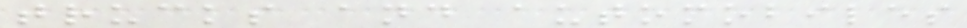trucks and automobiles
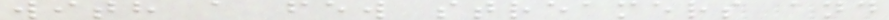with a few streamers and
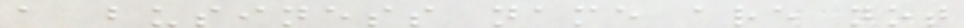a business name are not
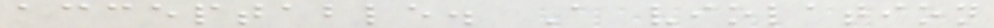acceptable. A violation
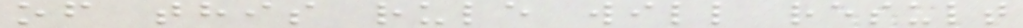of this rule will result
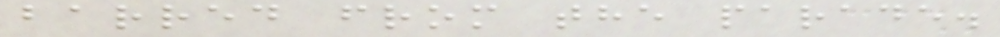barred from the parade.
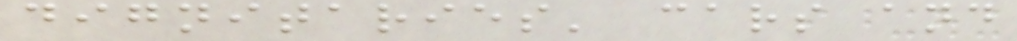dignitaries' cars and
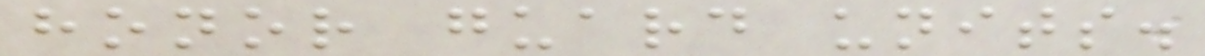honor guard units.
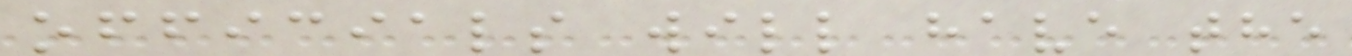officials will have the
